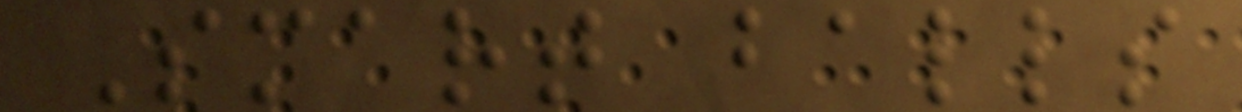Smart balls
